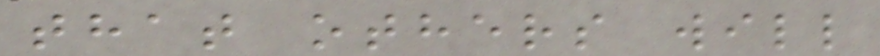that others will
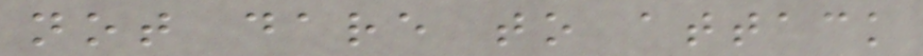not dare to attack
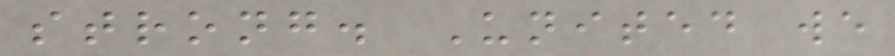strong. United we
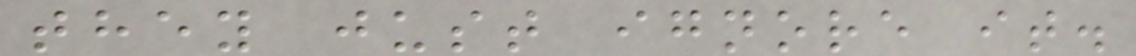they just ignore it.
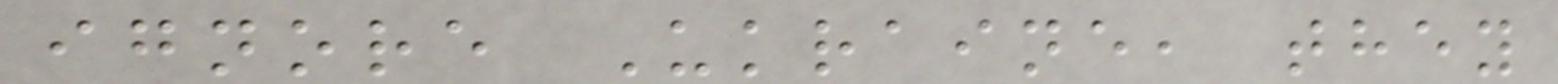ignore Ukraine, they
